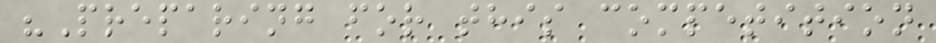"Preparing for this competition
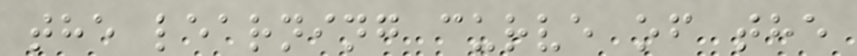the learning curve of the
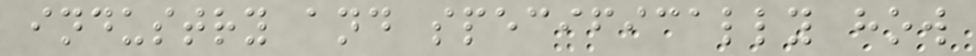industry and specifically how
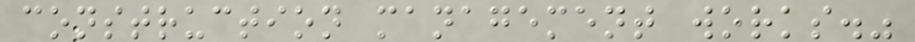construction management works."
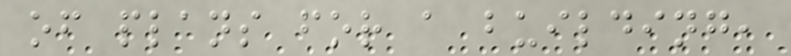of plans for a building,
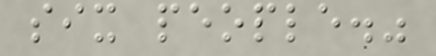six people."
